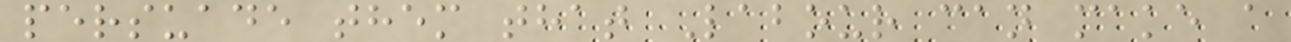persuade them that Labour can make a
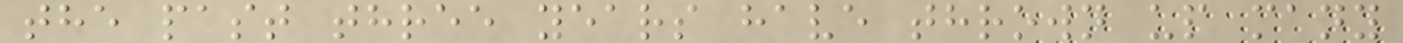the past three years have thrown up many
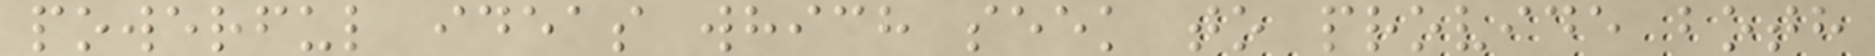powerful ideas which seek to provide both
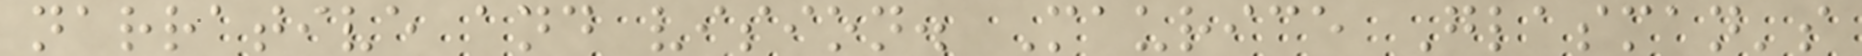narrative and vision. Maurice Glasman's
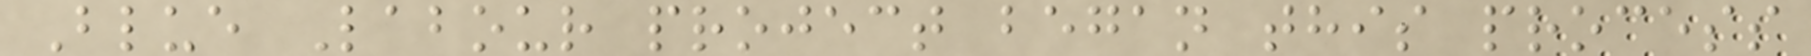Blue Labour project began this process
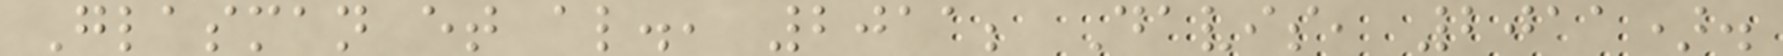Glasman et al., 2011; Davis, 2011).
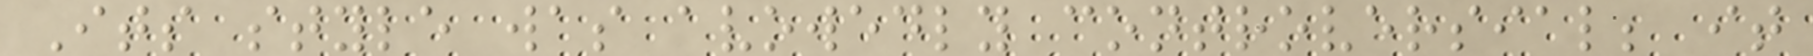Its style was avowedly controversial; it
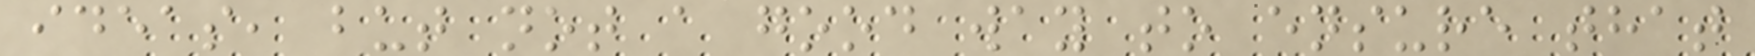ideas, but not a good way to ensure that
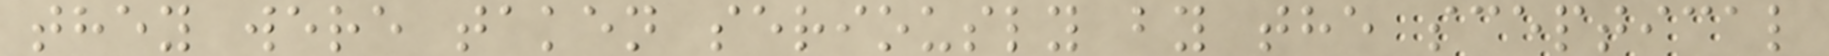they were taken seriously by the sceptical
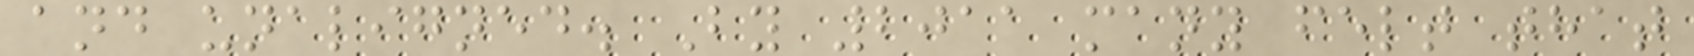and unaligned. By 2011 many felt that
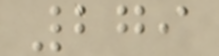279
